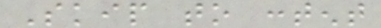Skip to content
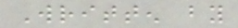Written by
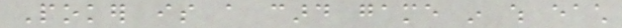Poker is a card game in which each
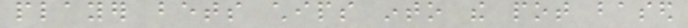player bets chips into the pot based
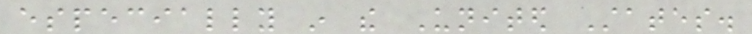especially in the United States.
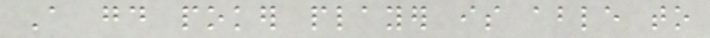A good poker player is able to
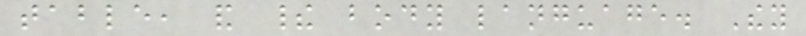table, and their body language. They
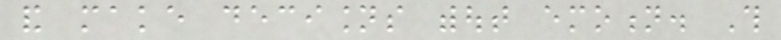and make decisions without emotion. This
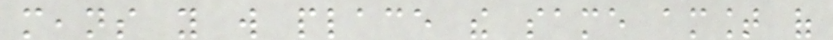means you will place the same amount of
